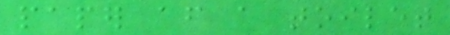paper after a toilet
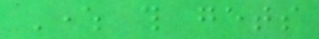Where this gets
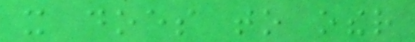it does to other
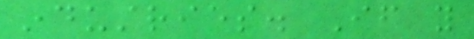industries. If you
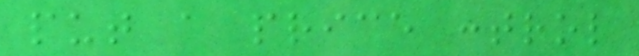put a price control
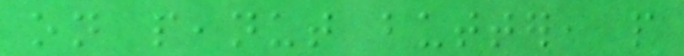on peanut butter, people
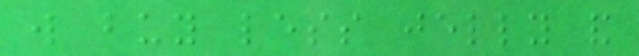will buy less jelly and
